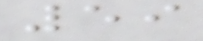59
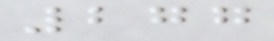277
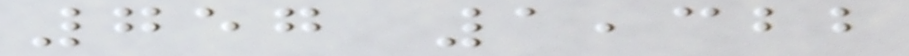757 1,322
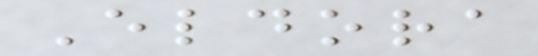Eldora
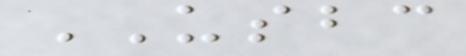USBC
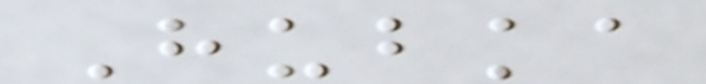Hubka
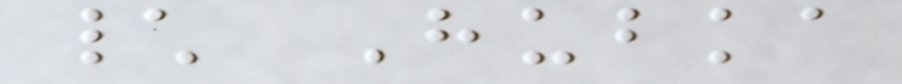\ Hubka
